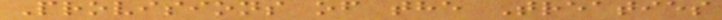Provisions of the Treaties
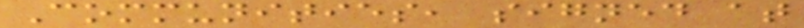Communities, signed at
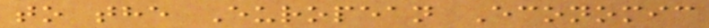to the European Economic
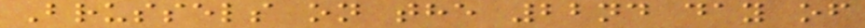Brussels on the 22nd day of
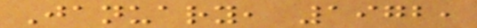January, 1972,
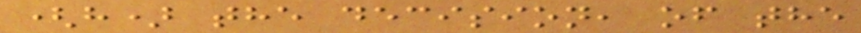(h) the decision, of the
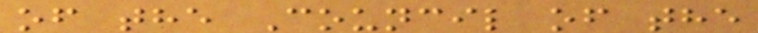of the Council of the
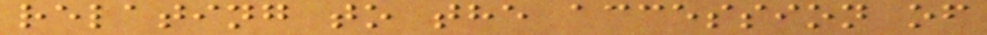relating to the accession of
